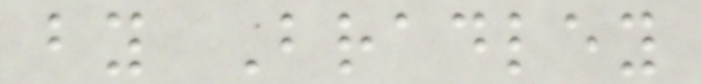by Bradley
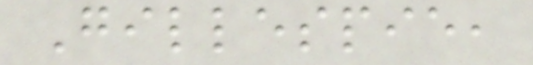Gillespie,
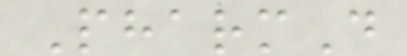PharmD
